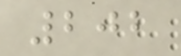202
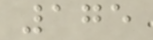175
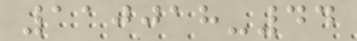110018-44
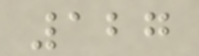127
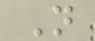N
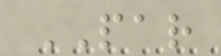PAR
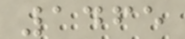1465
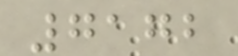7172
